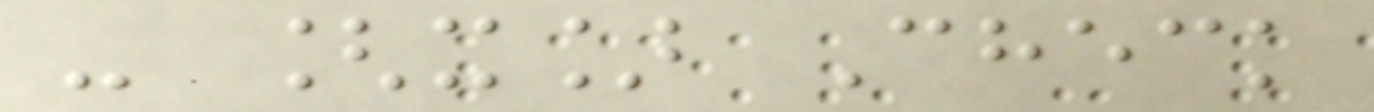- [x] Check
